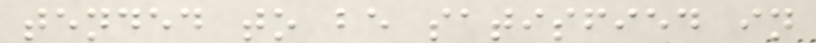tended to be satisfied in
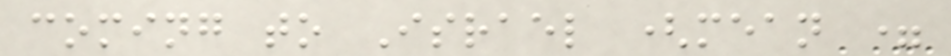coming to Israel (mean =
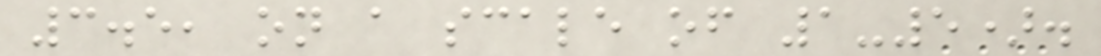3.5, on a scale of 1-5).
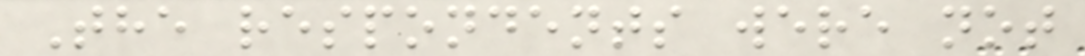The respondents were not
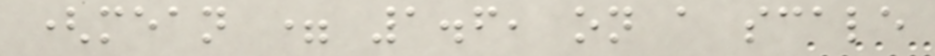(mean = 1.6, on a scale
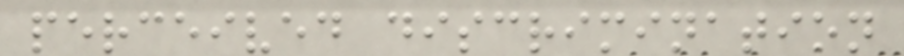perceived discrimination
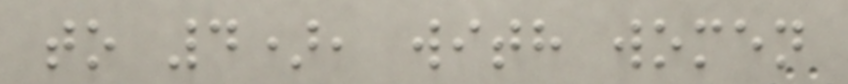to 4), with women
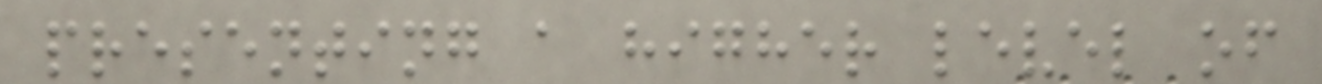presenting a higher level of
